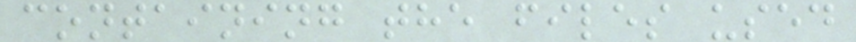containing the files used
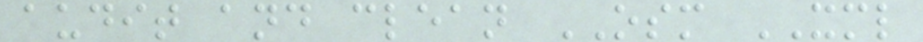audit and clean OSM XML
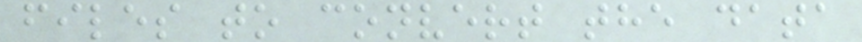files to convert the data
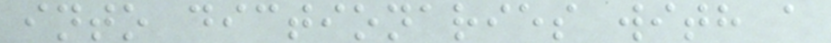into dictionaries with a
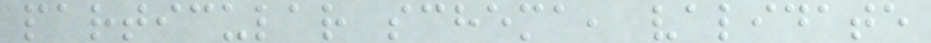particular schema, validate
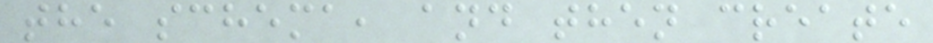the schema, and then create
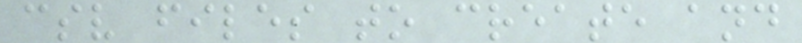csv files to create and
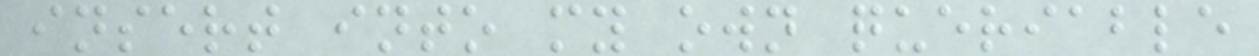insert into my own queriable
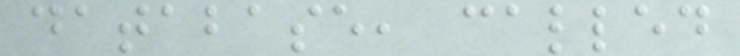database, called
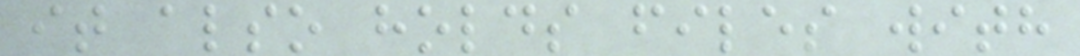it also holds files with
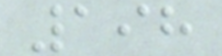198
